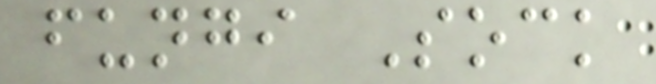fungi Sock
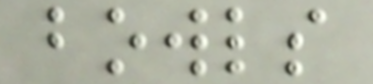bowls
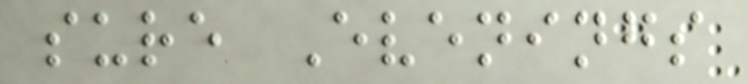sure Evenings
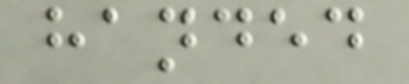handed
